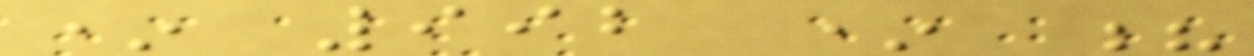* 992 * ?
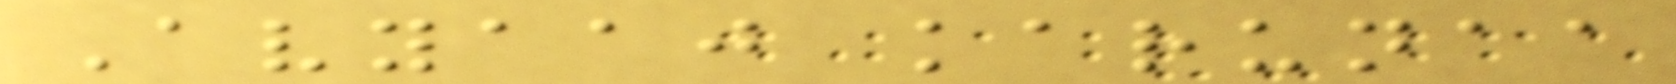Avyaaj karunaa
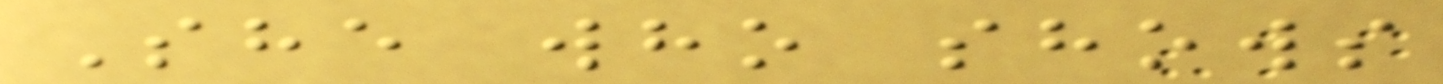She who shows
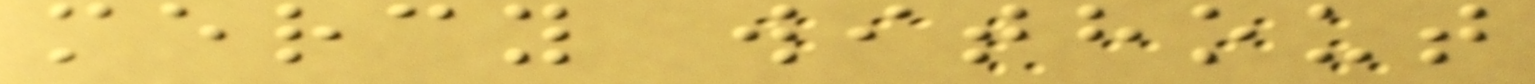mercy without
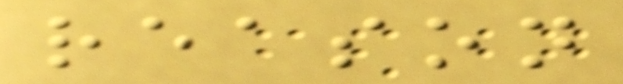reason
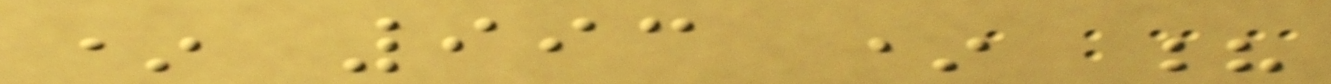* 993 * ?
